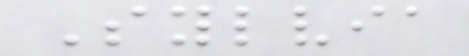Sylvia
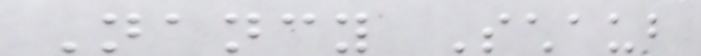Nancy Schaub
